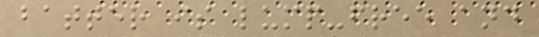batter is lump-free and
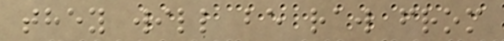they will be raw from
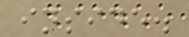inside.
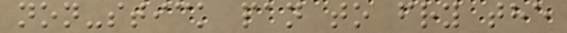non-stick pan to fry the
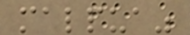malpua"
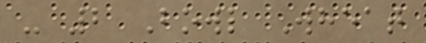- 2 Bowl Wheat
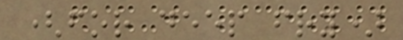(for deep fry)
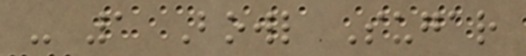- 1 Bowl Sugar
